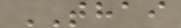THAI
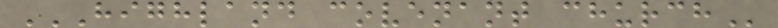HIGHLAND COVENANT CHURCH
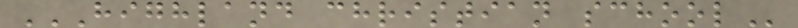HIGHLAND CHRISTIAN SCHOOL
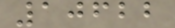10622
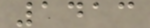1413
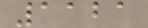1121
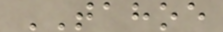TAHOE
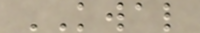KWAL
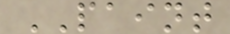PAINT
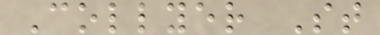Collyer St
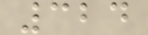324
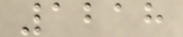1218
